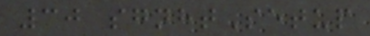30 sgnhtSetup
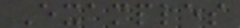Examples
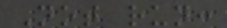Not run:
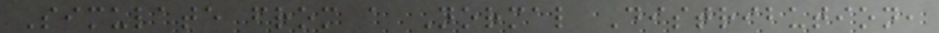Simulate from a Normal Distribution,
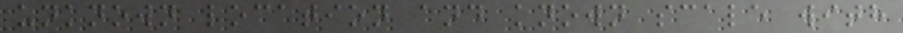unknown location and known scale with
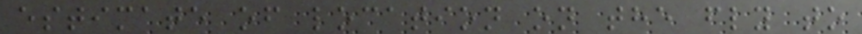estimate of location on the fly to
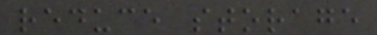reduce storage
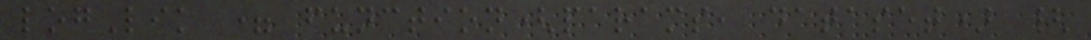logLik = function(params, dataset) {
